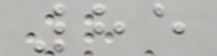85
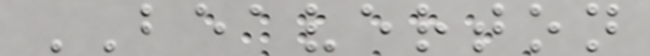BEAVERTON
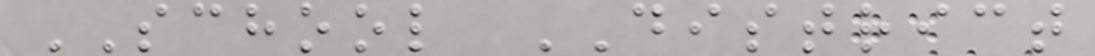SCHOOL DISTRICT
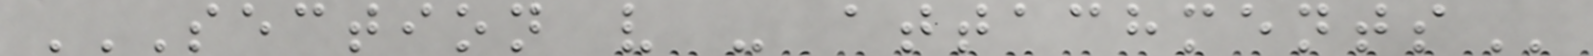SECTION V - ATTACHMENTS
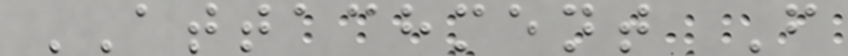ATTACHMENT F
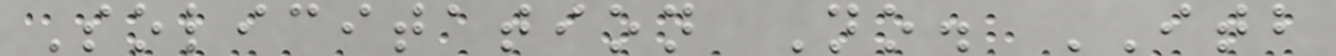Solicitation No. ITB
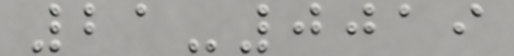21-0019
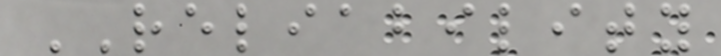RELIABILITY
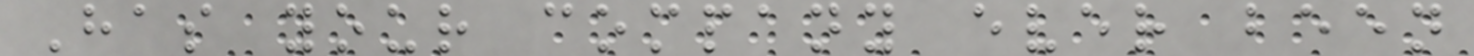Has your company ever been
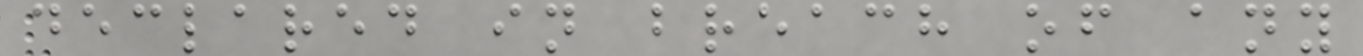declared in breach of any
